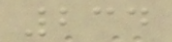234
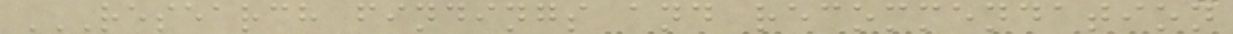RESEARCH FINDINGS AND RECOMMENDATION
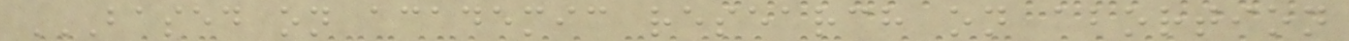BASED ON ACADEMIC RESEARCH ON ABORTION
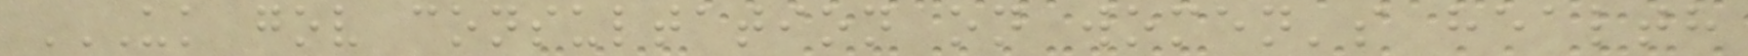UK GOV CONSULTATION ON WOMEN'S HEALTH
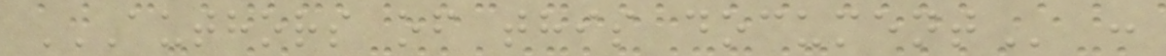AUTHORS OF THIS DOCUMENT :
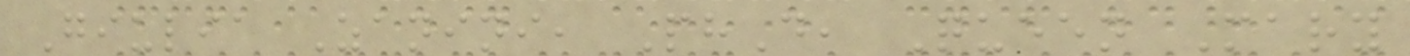Giulia Zanini, PhD, Queen Mary
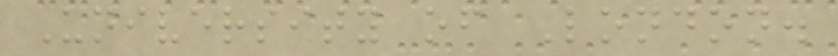University of London.
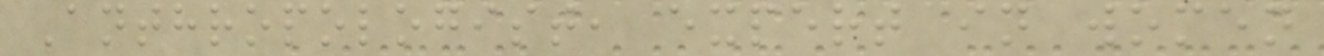Anthropologist, expert in women
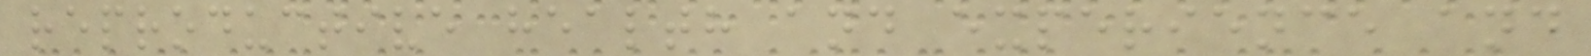reproductive health and experience and
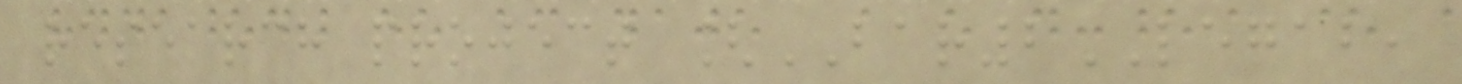research project [BAR2LEGAB,
